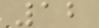12
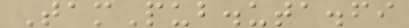TamPub.uta.fi
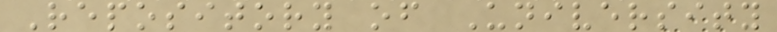Repository of University
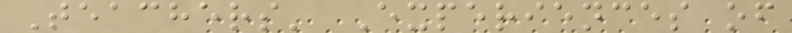Teachers' Experiences of
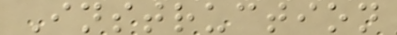Instruction
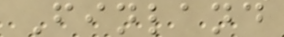Finland
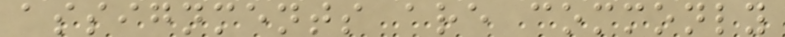assignments are commonly
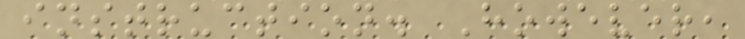instruction. However,
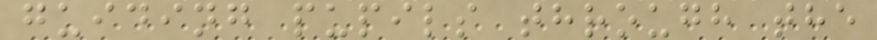guiding pupils through the
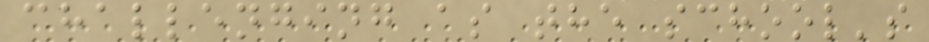challenging as the school's
